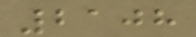2108
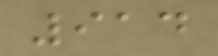914
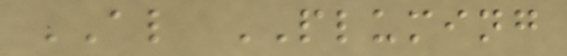AL PLUMING
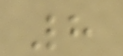8
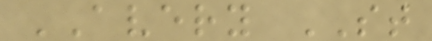AVERY ST
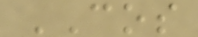COS
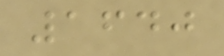1640
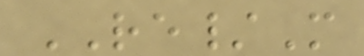RE/M
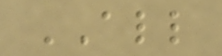ALL
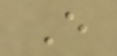E
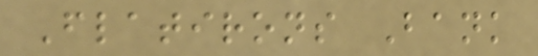Flatirons Bank
